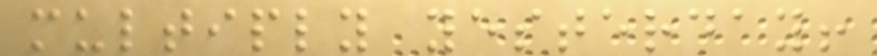multiply yesterday!
